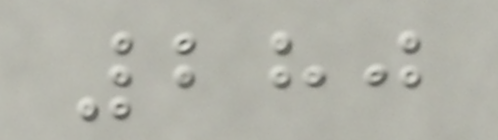280
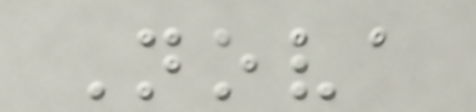Nova
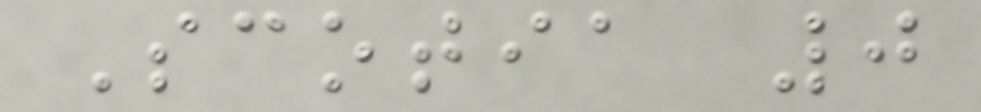Scotia 0
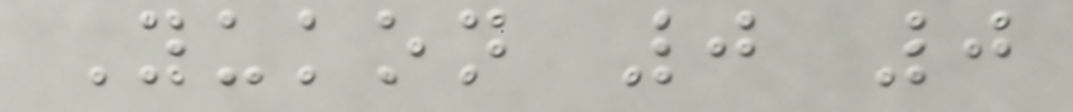Yukon 0 0
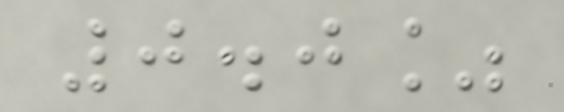0.0%
